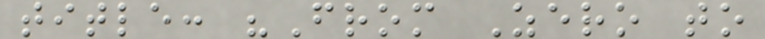title: "From Zero to
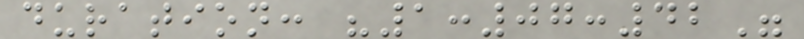duration: "1:07:42"
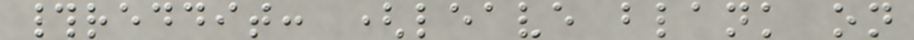#reddit: (leave blank on
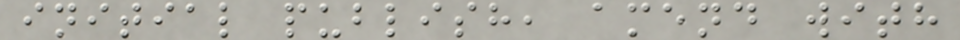initial publish, amend with
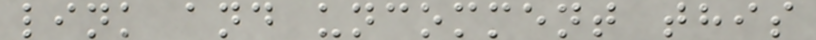link and uncomment this
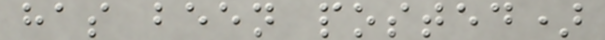has been posted)
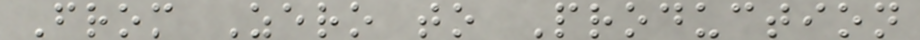From Zero to Production
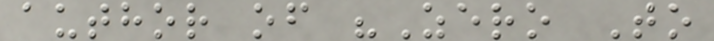author of "Zero To
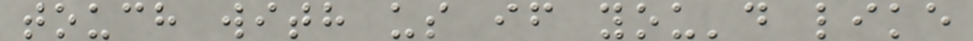touch with us if you'd like
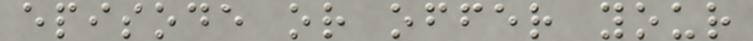episode or offer your
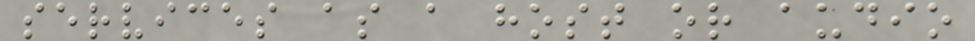services as a host or audio
